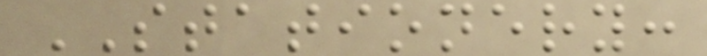STATIONERY:
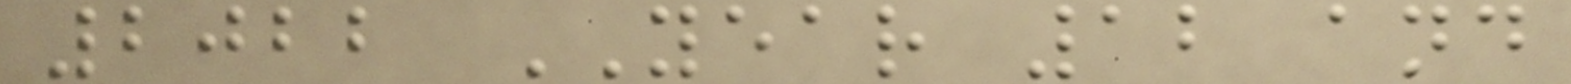2022 YEAR 12 and
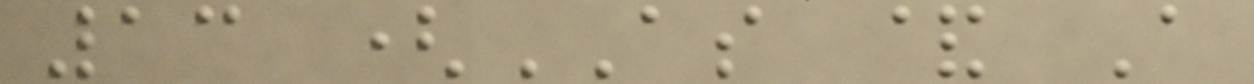13 (AS & A
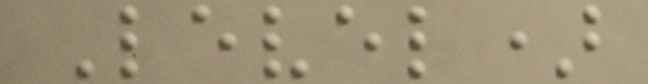Level)
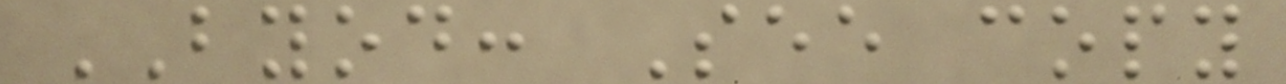BYOD: See copy
